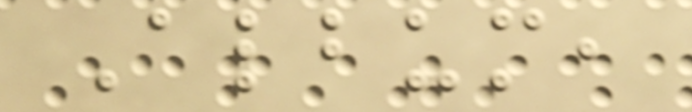Album,
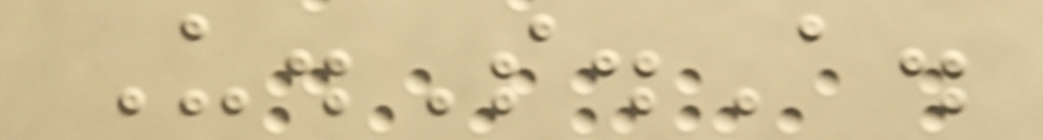U.S.A.
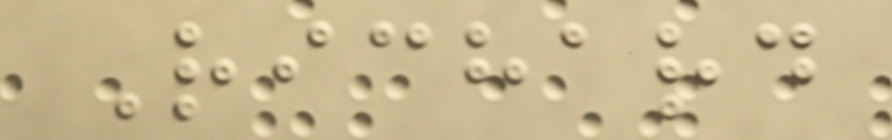Richard
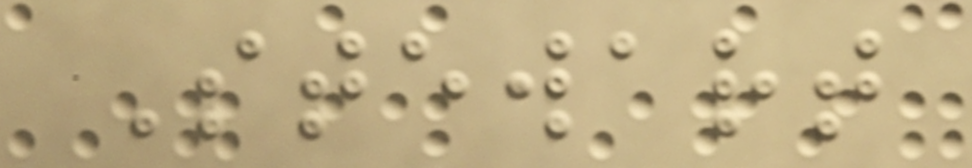Stewart
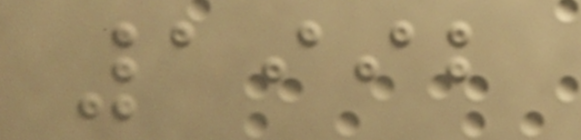1992
